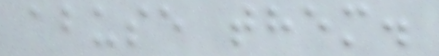abuse them.
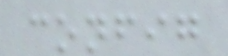config
